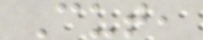Cut,
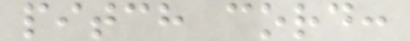pitch cord:
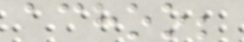achoo;
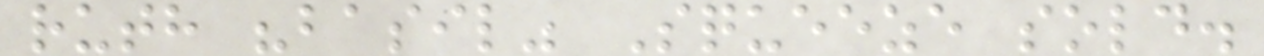ruth "basil" Squeeze sold.
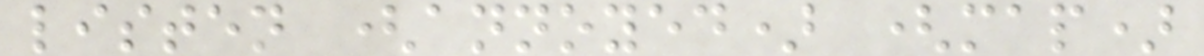listen (annoyed) (map)
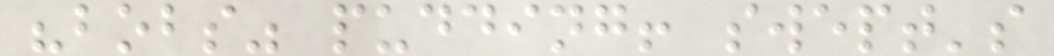"bobs" pudding! swept's
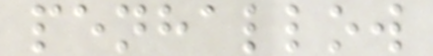penhallow
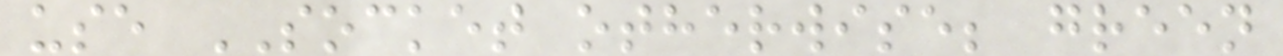use SOCKET otherwise; green
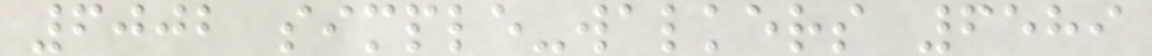6002 simple-walkers 6589
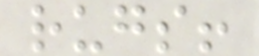rugs!
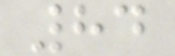84
